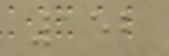152
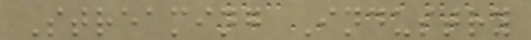Streaming Industry
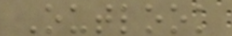Outlook
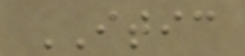ITIC
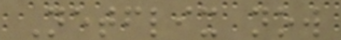Netflix now
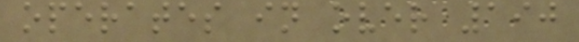operates in over 190
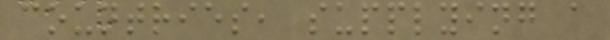countries, supplying a
